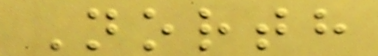North
